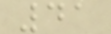41
